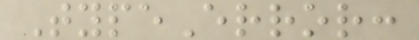TypeError:
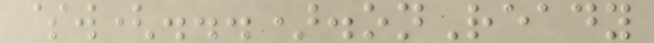$w(...).onReady
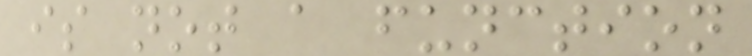is not a function
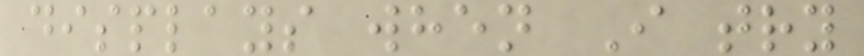displays when I try
